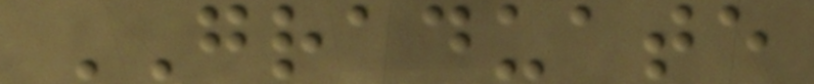GRADUATE
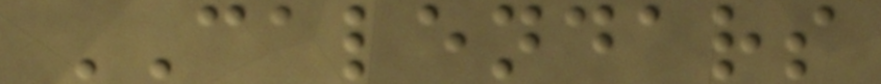CALENDARS
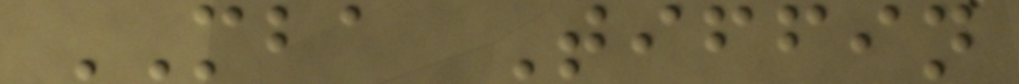MBA Tiffin
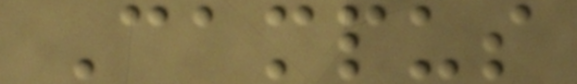Campus
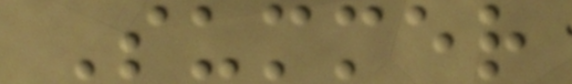Summer
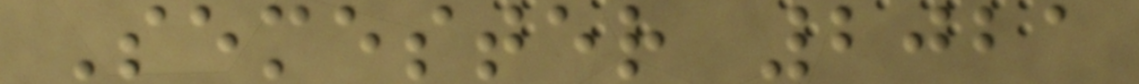Semester 2021
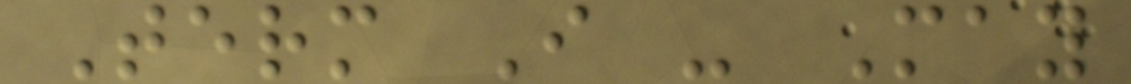Term I - May
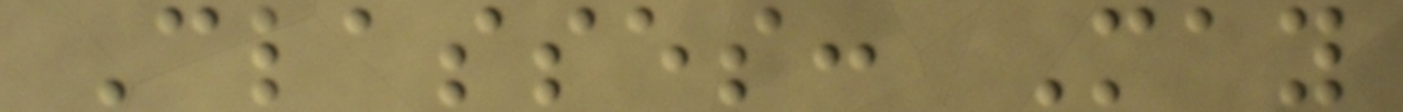Classes: May
